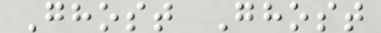Ghost Ghost
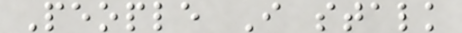People I stalk
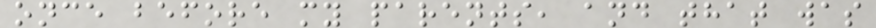once before my parents, and that was
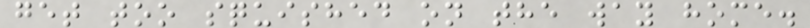get too squished on the way home.
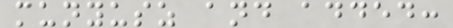munyusz and added:
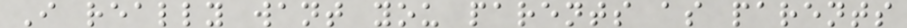I really want you parents as parents
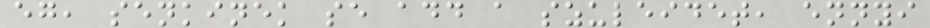eg, senkinek se add a szuleidet, ennyi
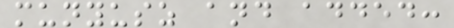munyusz and added:
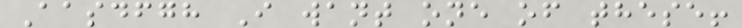Aasdfgh I want one of these!
